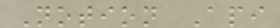Notion Api
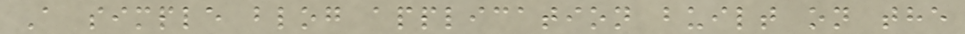A simple blog application built on the
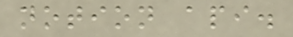notion api.
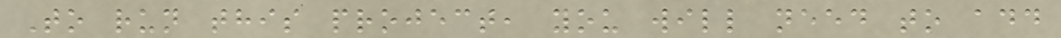To run this project, you will need to add
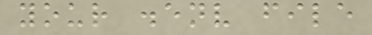your .env file
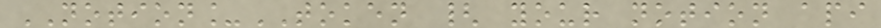NOTION_TOKEN { your notion api
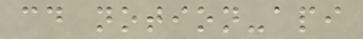cd notion-api
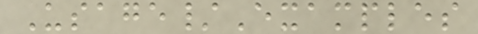Usage/Examples
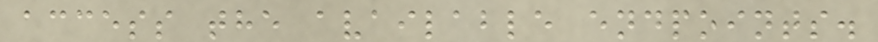access the available endpoints.
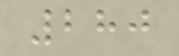280
